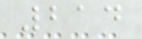214
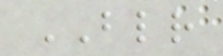BLR
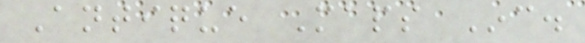Antique Maps Inc.
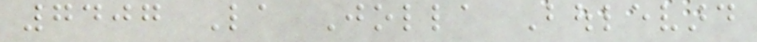7407 La Jolla Boulevard
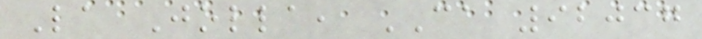La Jolla, CA 92037
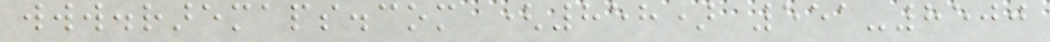www.raremaps.com (858) 551-8500
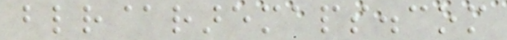blr@raremaps.com
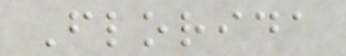Florida
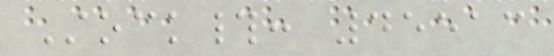Stock#: 45513
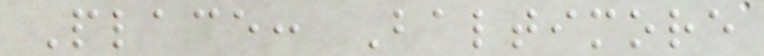Place: Baltimore
